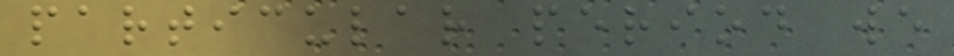particular period we
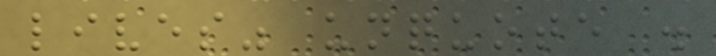lives" unquote .
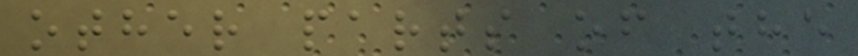other parts of the
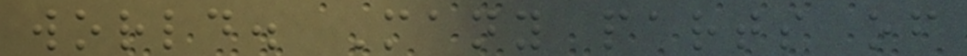world. Many parts of
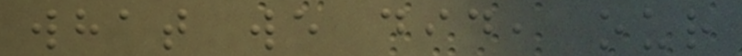what we did, our
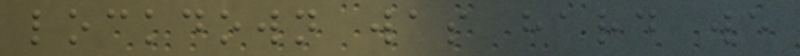lockdown was hard we
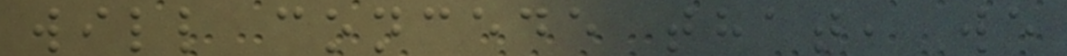will concede that, we
